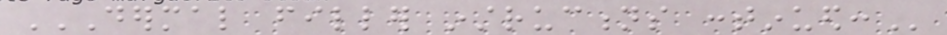DERMAL FILLER INSTRUCTIONS CONTINUED:
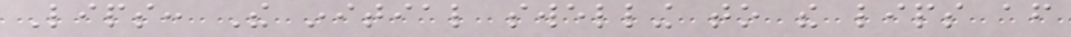Lips: The initial swelling to the lips after
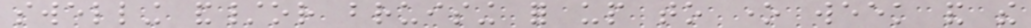swelling and/or bruising for up to one week and the
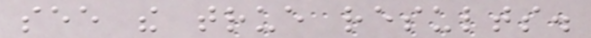see the true results.
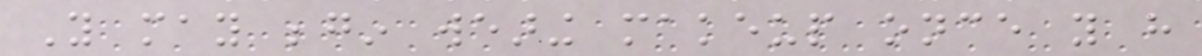You may begin wearing makeup once you have
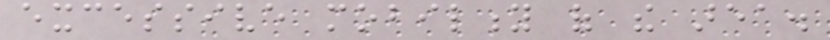excessive mobility of the area.
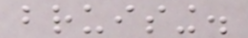bruising.
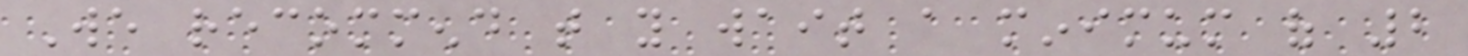We recommend that you wait a minimum of 2
